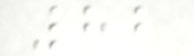82
